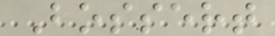Bossert
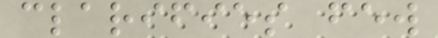clarifies few
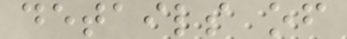details of
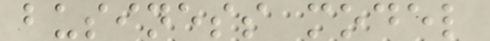business model
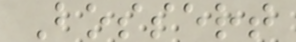Bossert
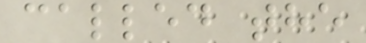called the
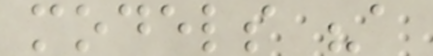models "a
